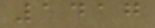1417
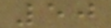50
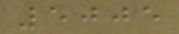5005
